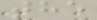the
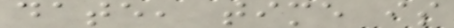date, time is
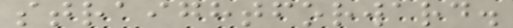straightforward.
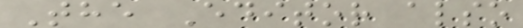The Editor also
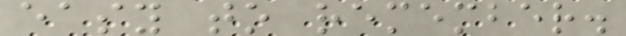easy to remember.
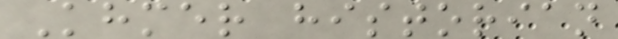Khmer historian
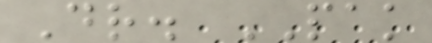Dr. PAK
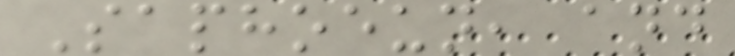Saphoeun, and
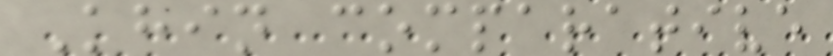Khin comparative
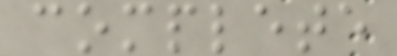complete
